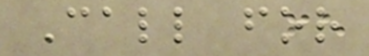Call for
